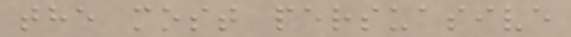the most persuasive
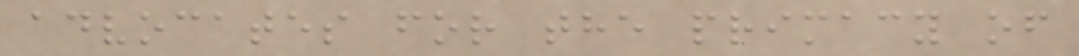advocates for the primacy of
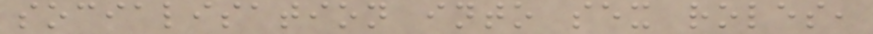socialisation into sex roles,
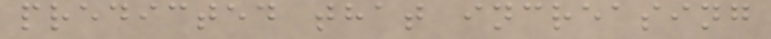predicted that increasing
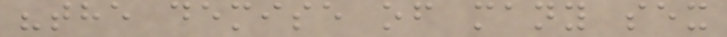"the demise of many sex
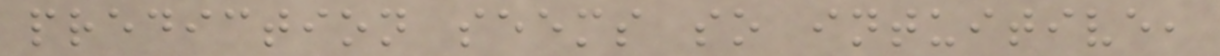prediction seems so intuitive,
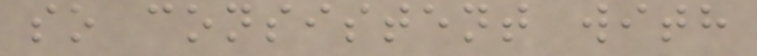so consistent with
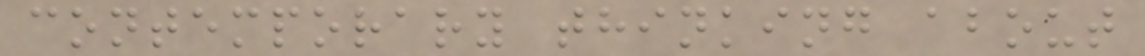contemporary thinking about
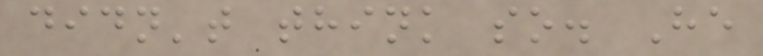didn't think so. He
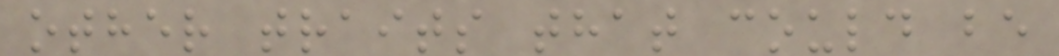other traits that could be
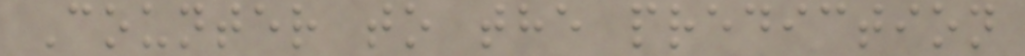Counter to the prediction
